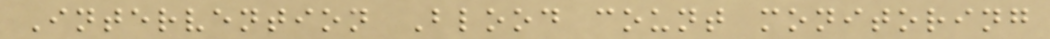Intervention Blood count monitoring
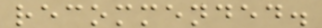recommended.
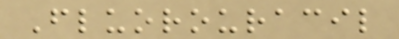Fluorouracil
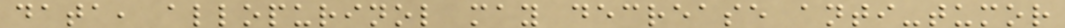data, allopurinol may decrease anti-tumor
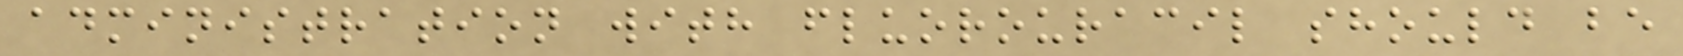administration with fluorouracil should be
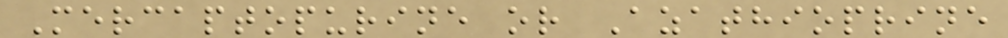Mercaptopurine or Azathioprine
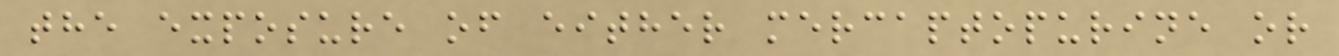the exposure of either mercaptopurine or
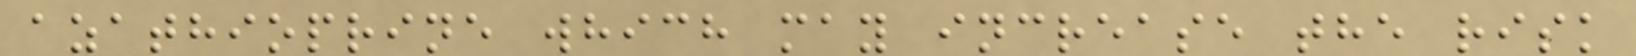azathioprine which may increase the risk
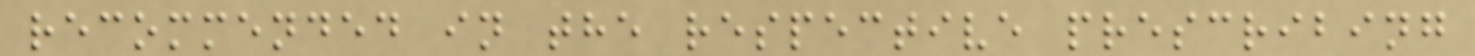recommended in the respective prescribing
